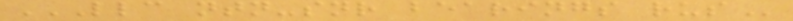LLC NTN-SNR BEARINGS RUS
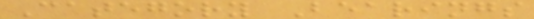Category Bearings
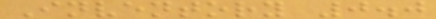Inventory 0.0
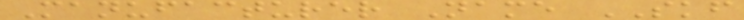Manufacturer Name SKF
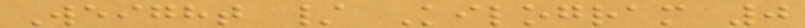Weight / Kilogram 0
